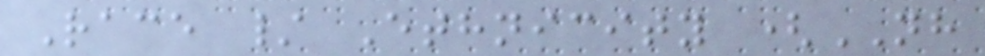Race / Ethnicity (NH
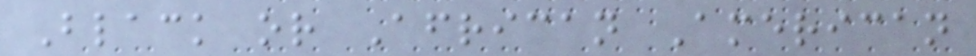Black or African American
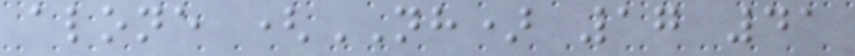alone (NH) 17 41
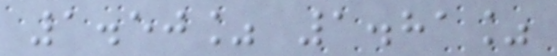1.50% 1.81%
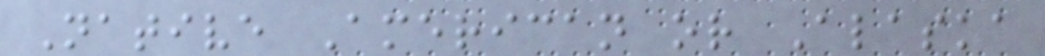Native American or Alaska
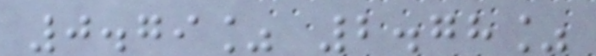0.79% 2.78%
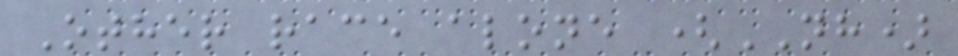Other race alone (NH)
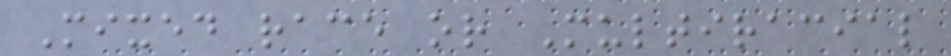Mixed race or Multiracial
